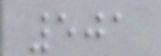501
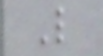L
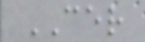CER
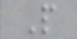P
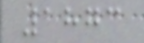1873
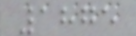1875
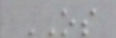OS
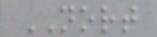NORT
